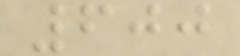600
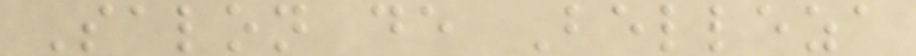Salon de Belleza
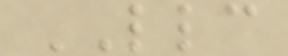LLC
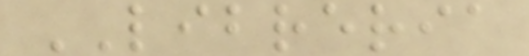LIBRERIA
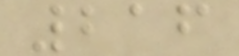216
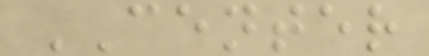CENTER
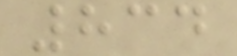834
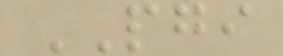PGI
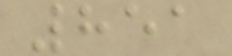851
